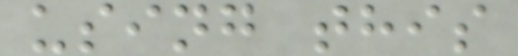using this
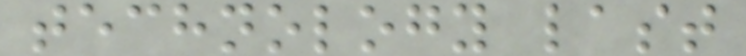technology last
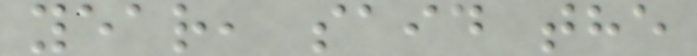year, said the
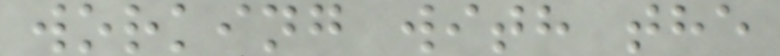working with the
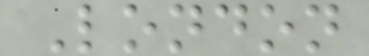London
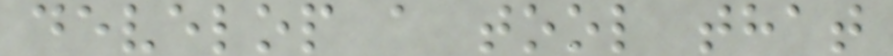develop a tool that
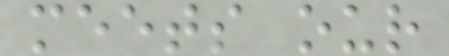meets our
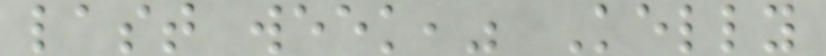last week," Kelly
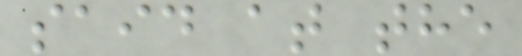said at the
